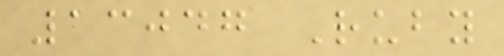13047 Ruby
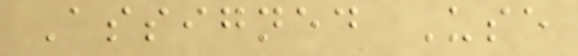Assigned Use
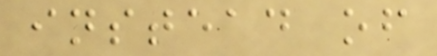instead of
